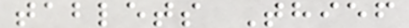tablets Thief
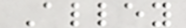Alley
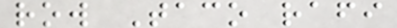row Taco rafi
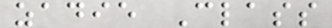zadie Class
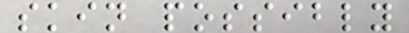skin possibly
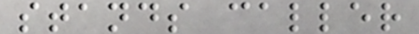stands caller
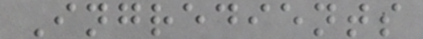Ingredients
